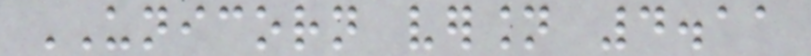UNICORN version 4.11
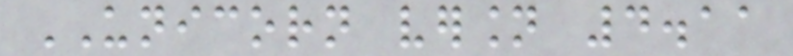UNICORN version 4.11
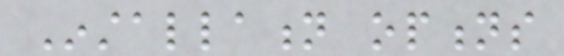Installation options
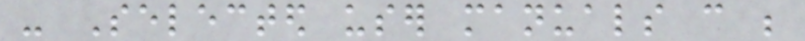- Selected user manuals can be
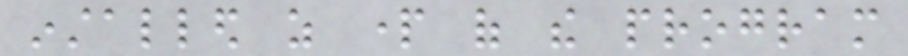installed as part of the program
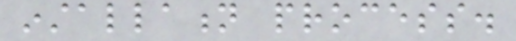installation process.
